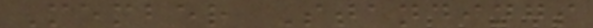Member Standings
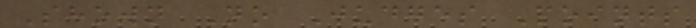Shown No Judges Points
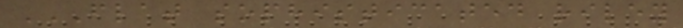FLAT SOPHISTICATED RILEY
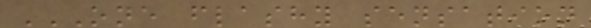ONE FLASHY SENSATION
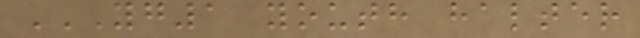YG1 YOUTH HALTER
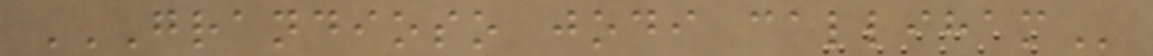GRANDIOSO JODI CALLIHAM
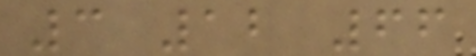3 12 66
